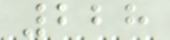228
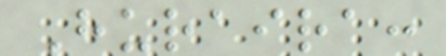Huraira:
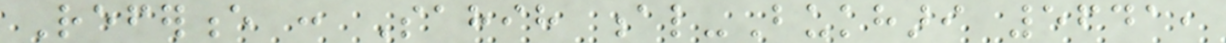Reference : Sahih al-Bukhari 5641,
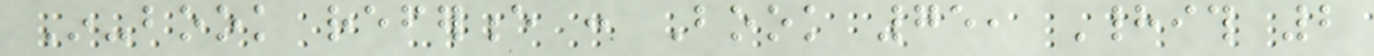In-book reference : Book 75, Hadith 2
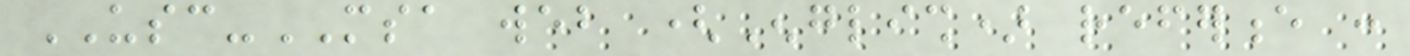USC-MSA web (English) reference :
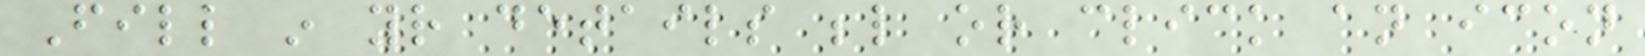Fill in your details below or click an icon
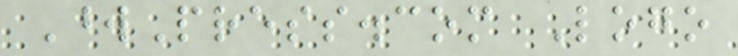WordPress.com Logo
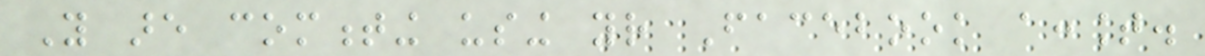You are commenting using your Facebook account.
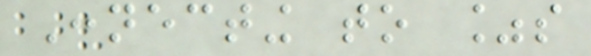Connecting to %s
